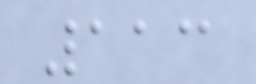113
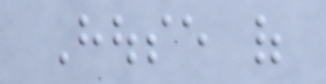House of
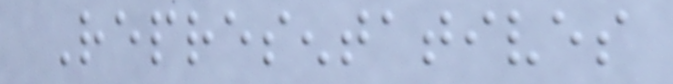Representatives
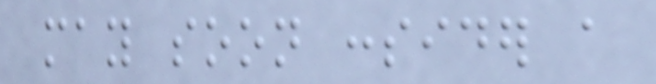may soon consider a
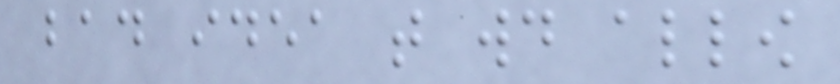bad idea that would allow
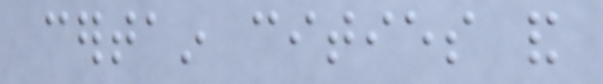certain cities and
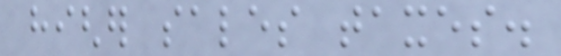higher sales taxes.
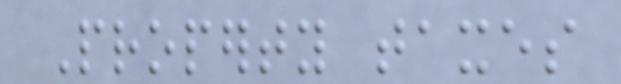Property taxes
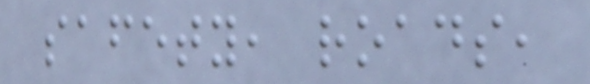safety, roads,
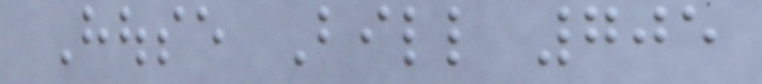House Bill 705
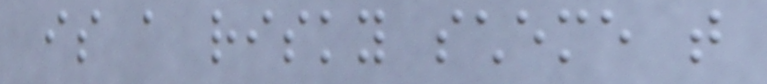is a risky scheme that
